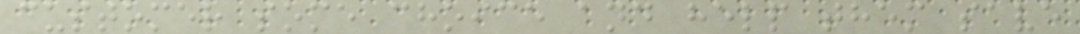customer some choice and help them save
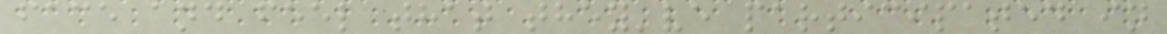face and feel that they've participated in
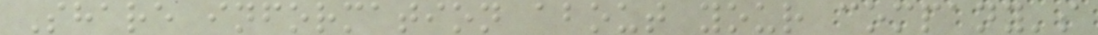Share information about your company's
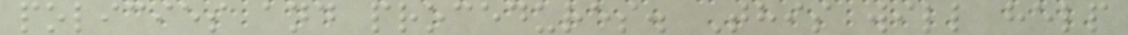policies and procedures. This will help
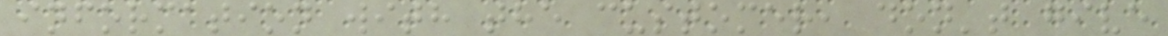information with the customer, don't give
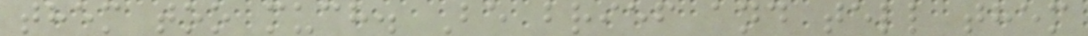them too much. Be brief and tell them
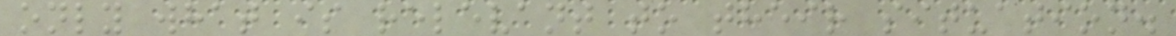only what is relevant to their situation.
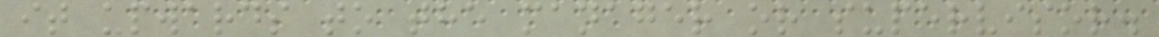it upwards to the manager or supervisor.
